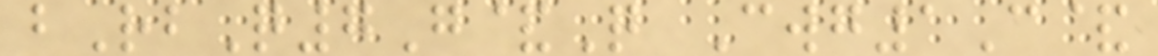bRbQ7G&Q Cwg1C&
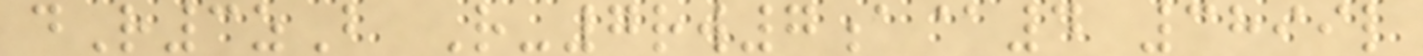dR3zB R-7rw7a@4 3899l
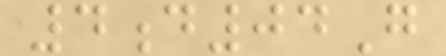4d04G
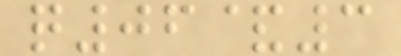q06&3
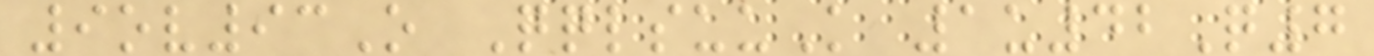9ov93O QqlsuuK 1u42Q7
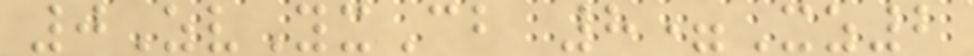0ZvYxCb 8=Xz2
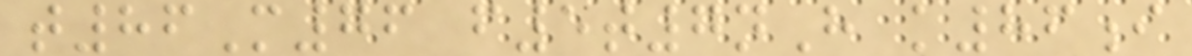t86M76 f5t7nH k86i
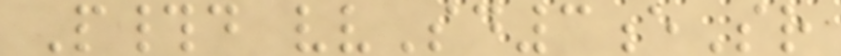P#d vvSd3eSr
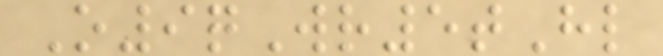O9qWr5tHl
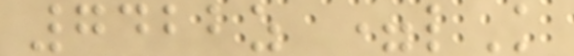7422z =lK
